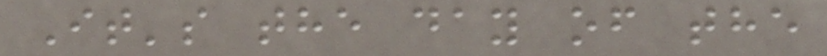It's the day of the
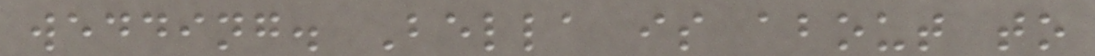wedding. Bella is about to
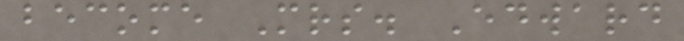become Mrs. Edward
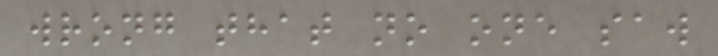wrong that no one saw
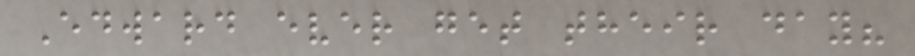Edward ever get their day?
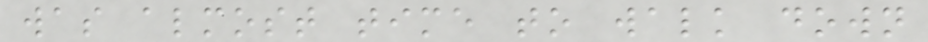was almost time to walk down
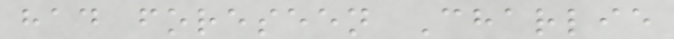had foreseen Charlie
